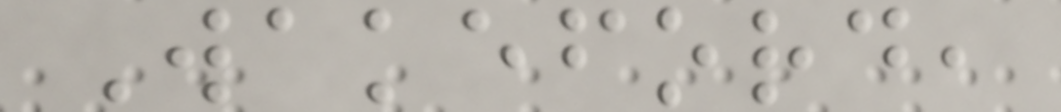Wakeford,
